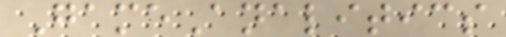GameAnalitics
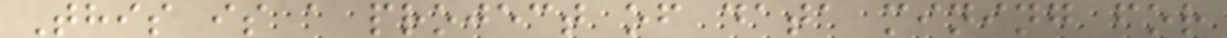This is a project of data mining for
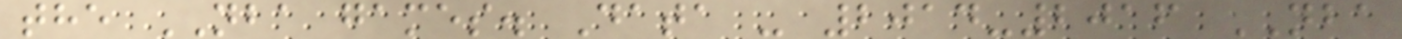the NBA games. Data - 2014-2016 NBA
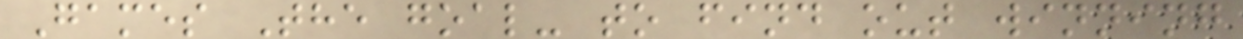Games The goal- to find out winning
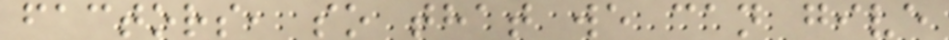factors, so that we can give
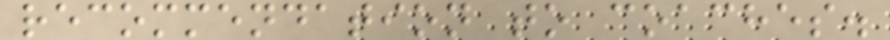recommendation to coaches.
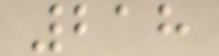218
